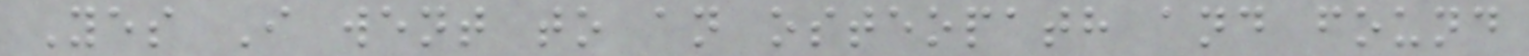Yes I went to an osteopath and found
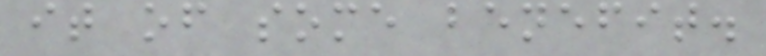it of some benefit.
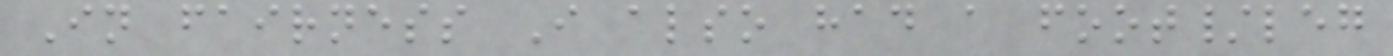In fairness I also had a foot/leg
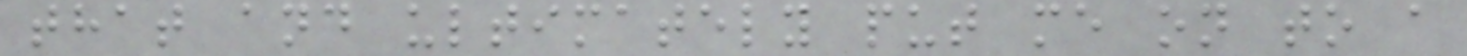that and ultimately put me on to a
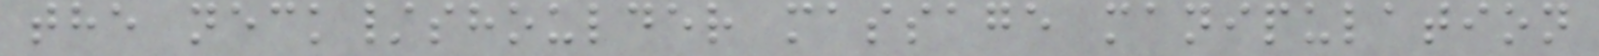the neck/shoulder massage manipulation
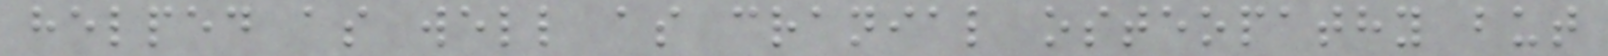helped as well as cranial osteopathy but
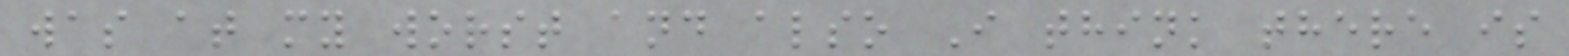was at my worst and also I think there is
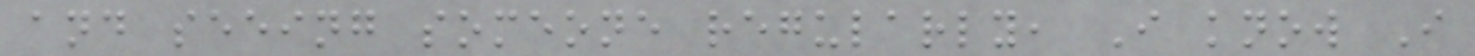and seeing someone regularly, I know I
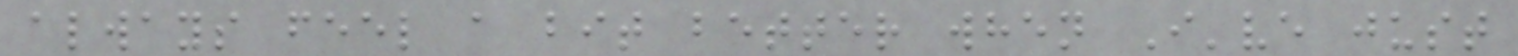always feel a bit better when I've just
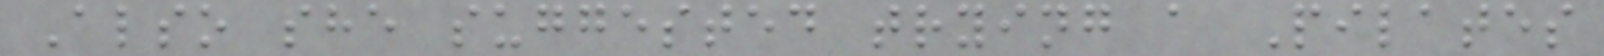Also she suggested trying a Pilates
